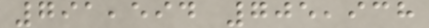791,594 705,938
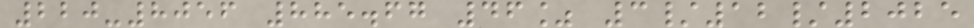220-8056 885.67 46% 3/12/2025
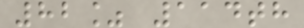82% 114th
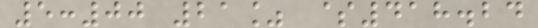5:00 21% $418.24
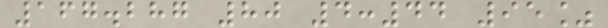167.287 80 4:44 95%
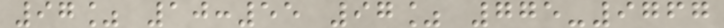97% 10:55 97% 775-9767
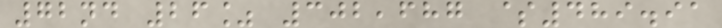72nd 26% 302,687 $489.91
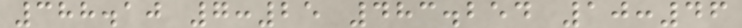388.10 7:25 483.254 10:46
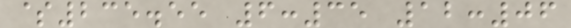$235.55 6:35 12:06
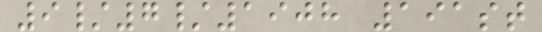9/7/1908 191st
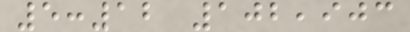5:12 102,903
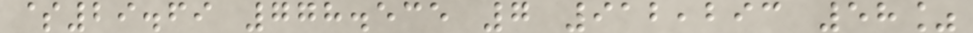$29.69 778.535 7 912,293 58%
